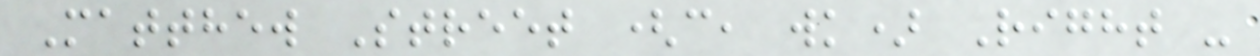Matthew Street (c, wk) Right -
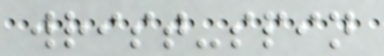wrist-spin
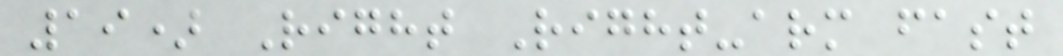19) Right Right-arm fast
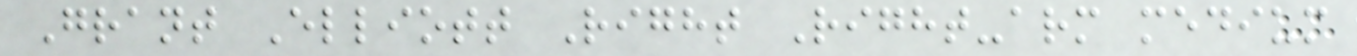Grant Elliott Right Right-arm medium
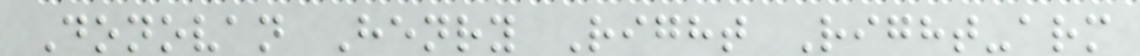Donovan Henry Right Right-arm
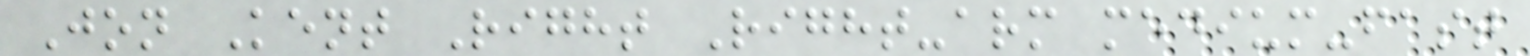Jon Kent Right Right-arm medium-fast
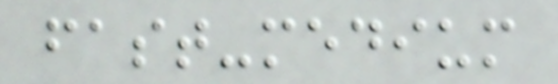fast-medium
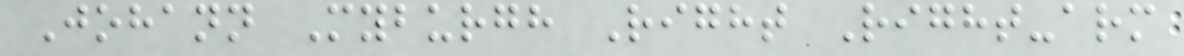Johann Myburgh Right Right-arm
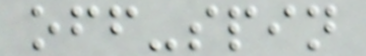off-spin
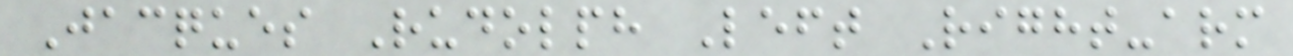Jacques Rudolph Left Right-arm
